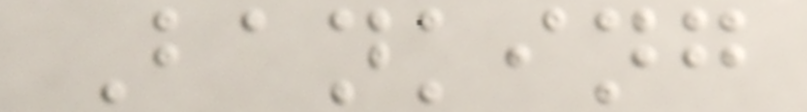Banking
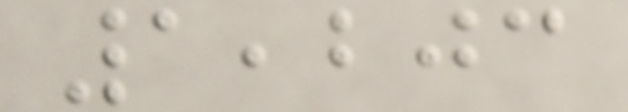1,203
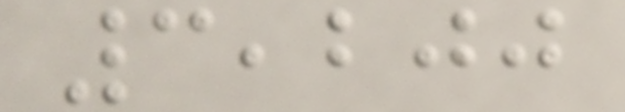3,200
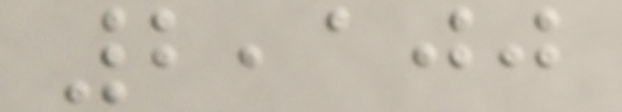2,100
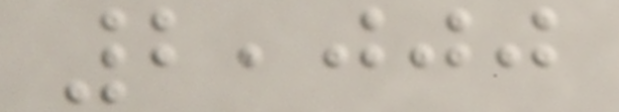2,000
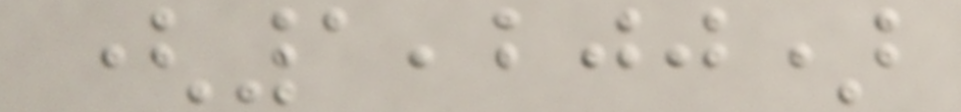(1,200)
